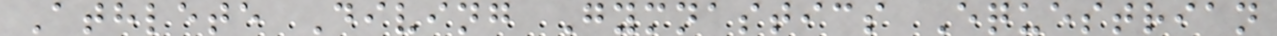Athlete Diving Gymnastics Equestrian
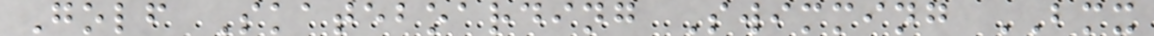Golf Skateboarding Swimming BMX
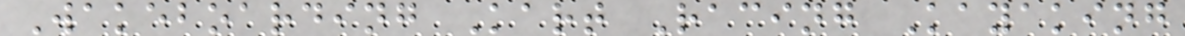Wakeboarding Kart Racing Kayaking
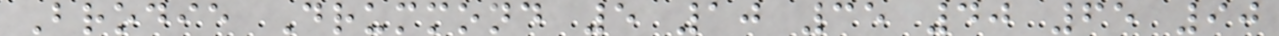Brodie Drummond 5 10 35 40 65 90
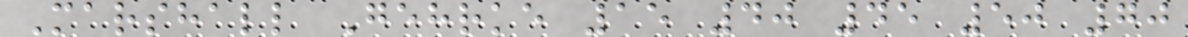Marshall Gehrke 15 40 45 50 70
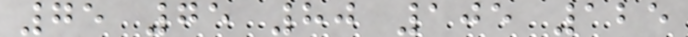75 75 80 105 125
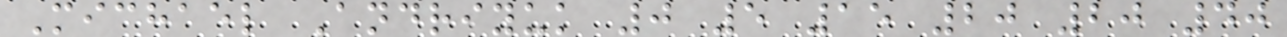Michael Andriyuk 0 5 15 20 20 40
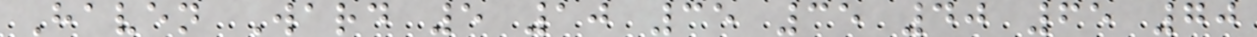Haven Ward 5 10 35 35 40 65 70
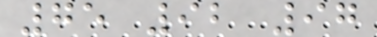75 92 97
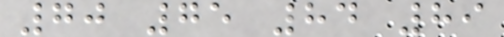70 75 84 89
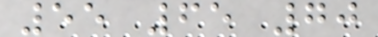55 65 70
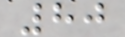80
